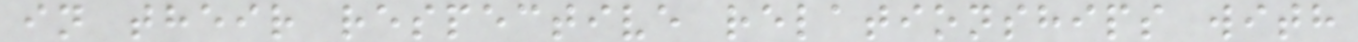in their respective relationships with
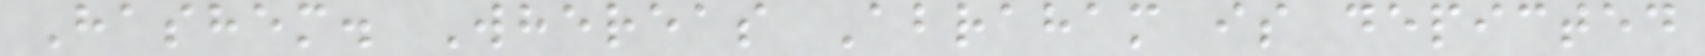Hashem. Whereas Abraham is depicted
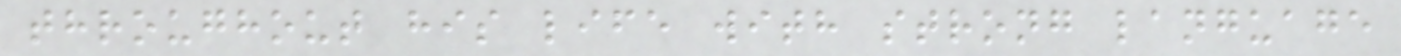throughout his life with strong language
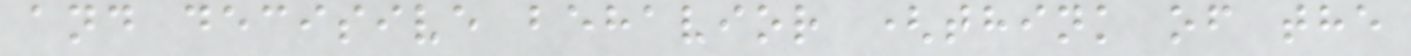and decisive behavior (think of the
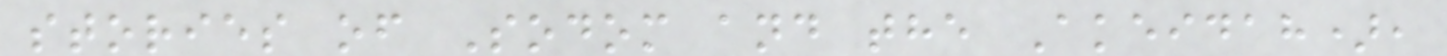stories of Sodom and the Akeidah),
